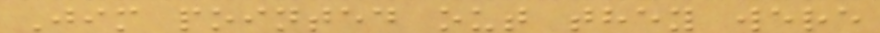Jim pointed out they were
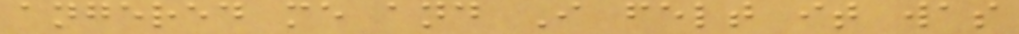angered me and I felt it was
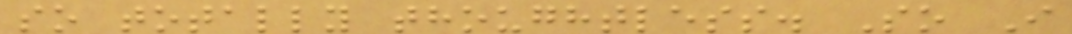so totally thoughtless. So I
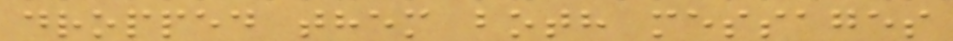dropped them both messages
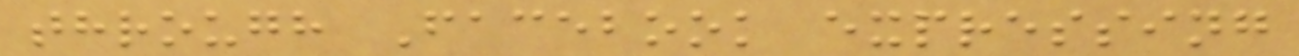through Facebook expressing
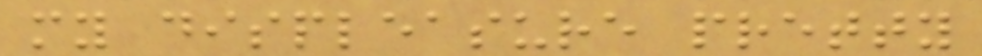my displeasure pretty
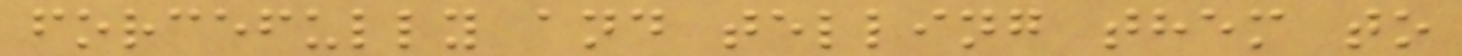forcefully and telling them to
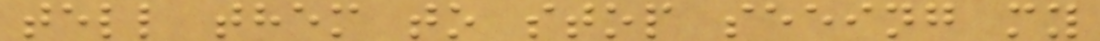tell them to stop seeing my
